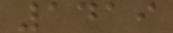1419
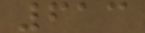613
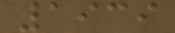1939
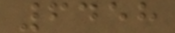6458
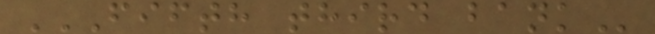FIFTH THIRD BANK
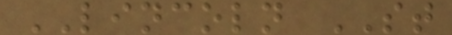LINCOLN ST
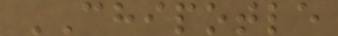CHIPOTLE
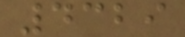4329
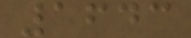1643
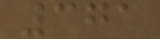371
